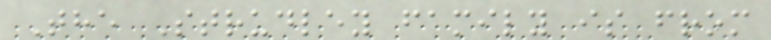The Strudley family is from
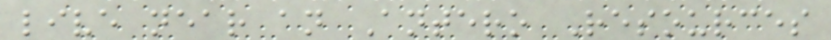live near an Antero Resources
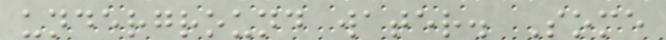underground water. Some
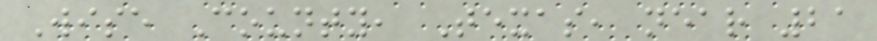Wise County, Texas, near 21
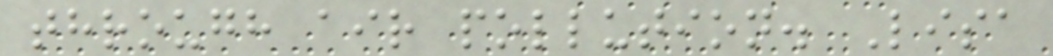through air pollution. Lisa
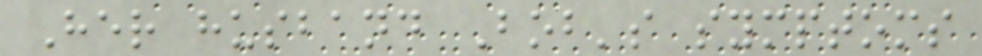Her husband Bob's symptoms
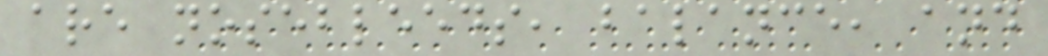are nosebleeds, balance, and
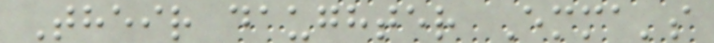Their daughter Emma's
